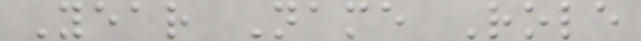Year Name Role
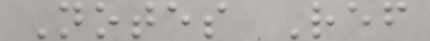Notes Ref
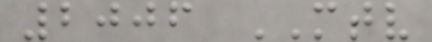2006 MTV
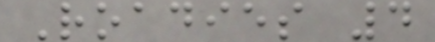Roadies 4
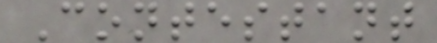Contestant
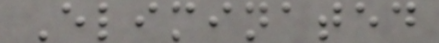Eliminated
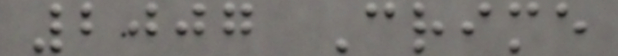2007 Crime
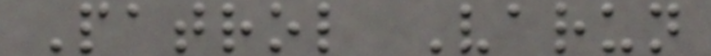Patrol Varun
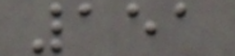151
